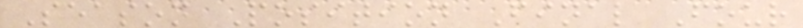Season Position Final Four
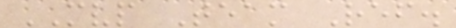MVP Team Ref.
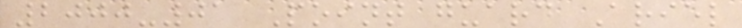2000-01 Point guard Ariel
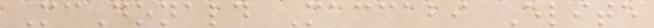McDonald Maccabi Elite
